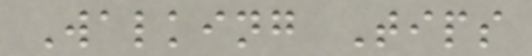Walking Tips
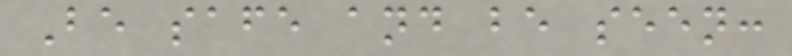Be safe and be seen:
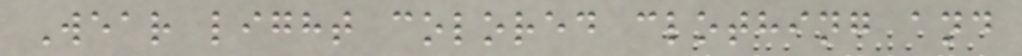Wear light colored clothing and
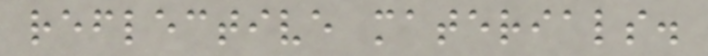reflective materials.
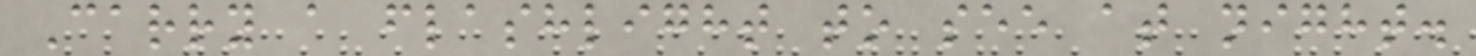Carry a flashlight to see at night.
